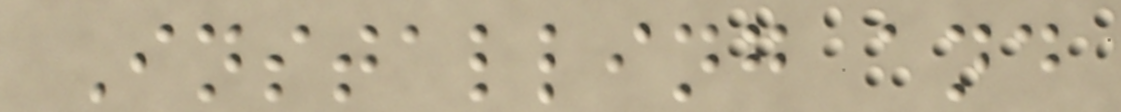Installing and
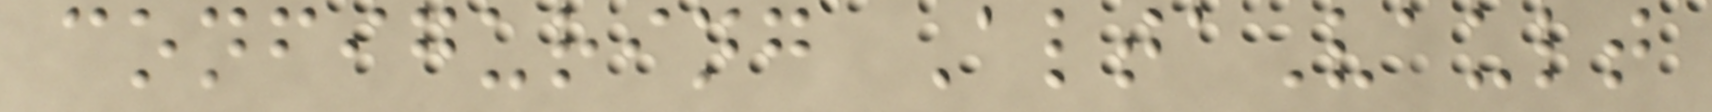configuring AltaVault
